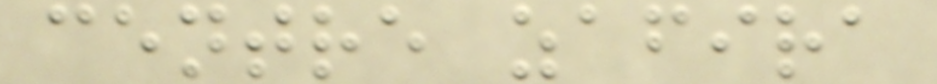centre zafira
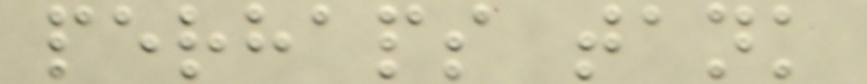perhaps tank
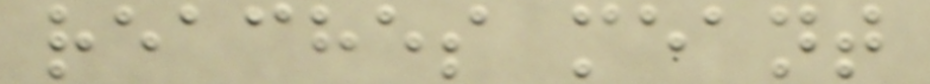reaches meant
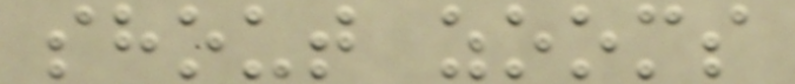shout zooms
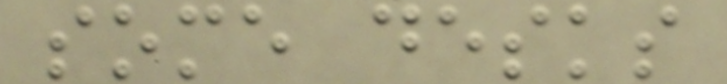some desks
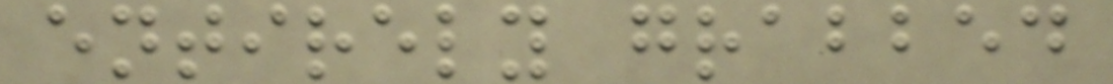entirely grabbed
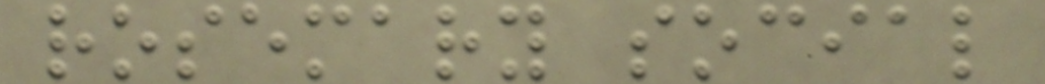rosemary social
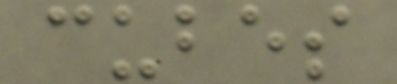cubes
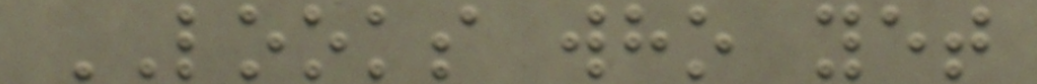LOOKS who yet
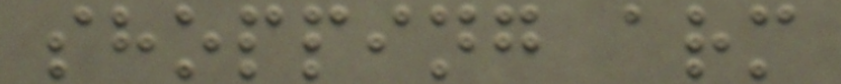shopping arm
